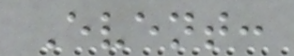Event:
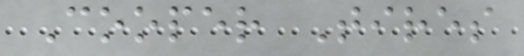Cooper Tires
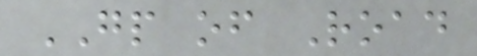GP of Road
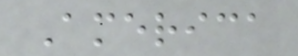America
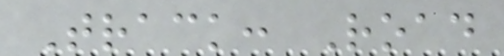Track: Road
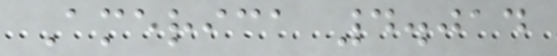America 4.014
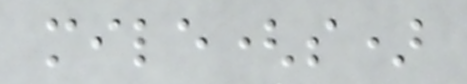mile(s)
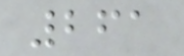261
